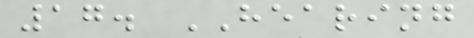17. HEARING
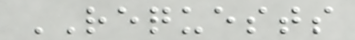REQUESTS
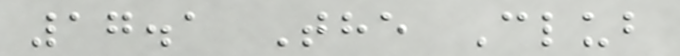17.1 The Club
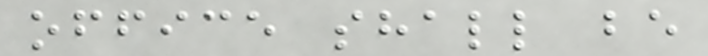office shall be
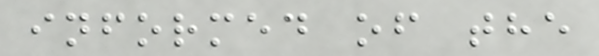informed of the
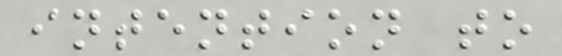intention to
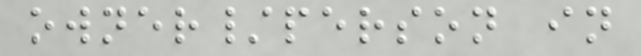owner/person in
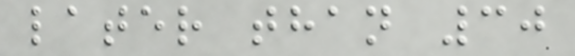later than 30
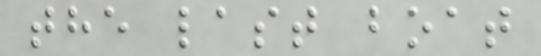the last boat
